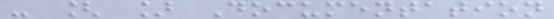- [ ] Documentation
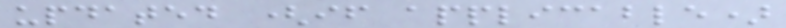updated (if applicable)
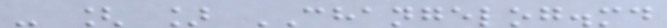- [ ] CHANGELOG.md
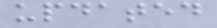updated
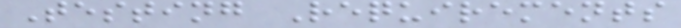Testing Requirements
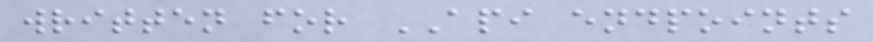written for API endpoints
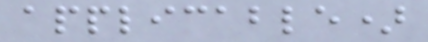applicable)
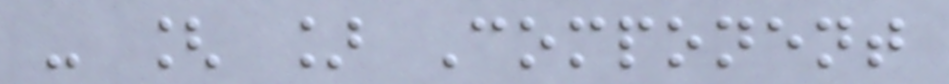- [ ] Component
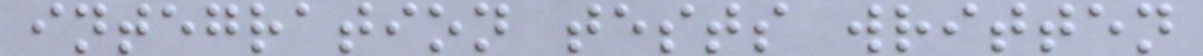integration tests written
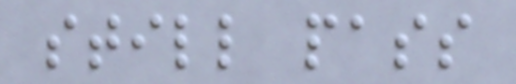still pass
